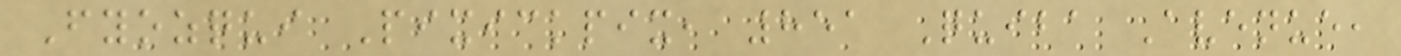Fyozqui Pixickpix, 851 Quiba Avenue,
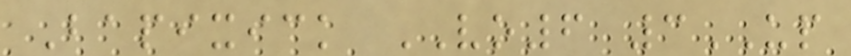Bapixick VO6 3UP
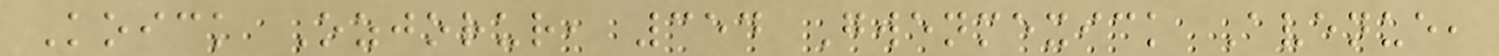Koick Ozjorur, 354 Gwenmexick Avenue,
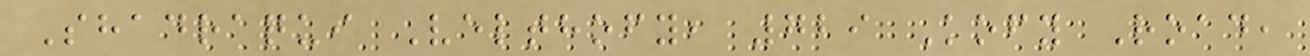Shadraqui Velthofy, 729 Kofy Road,
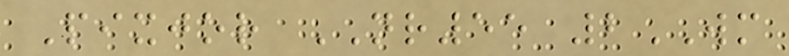Pixjor NR55 2WM
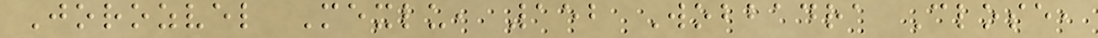Jorozvel Mexlu, 152 Wobbadra Close,
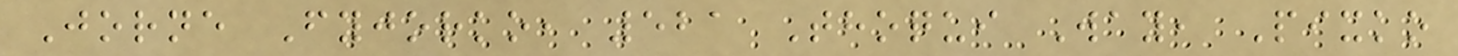Jorne Fyjorko, 521 Thoqui Way, Pixko
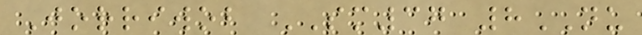Jorriwob SM37 8NU
